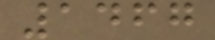1467
